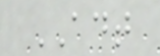ADT
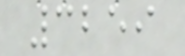3259
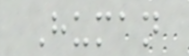Human
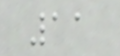11
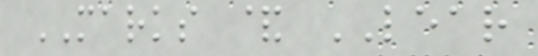MARKS & LEAR
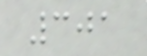301
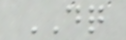DQ
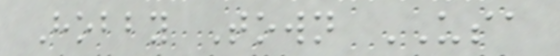Hobby Town USA
